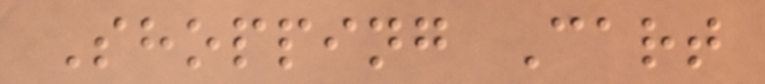Shopping Cart
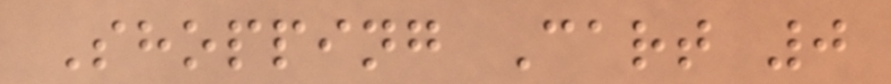Shopping Cart 0
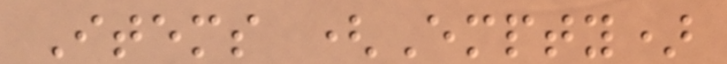Items (Empty)
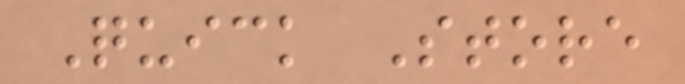Quick Store
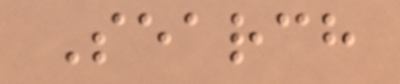Search
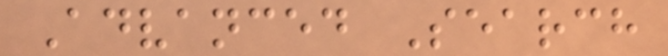Advanced Search
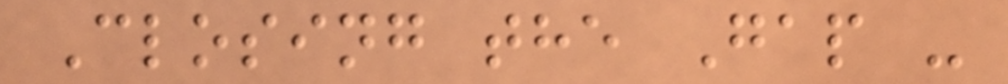Closing the Gap -
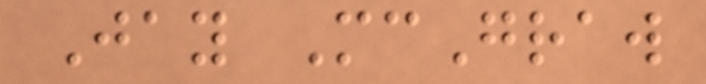Jay McGraw
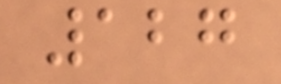127
